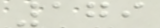179
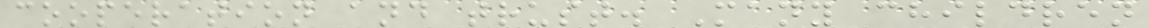cooperation and trust. Many children
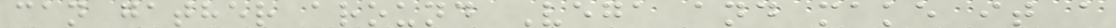can gather around Vega and make it a
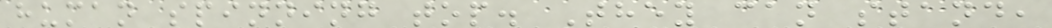human spinning top. They can stand,
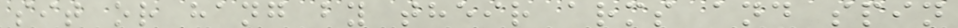sit or hang by their arms and spin
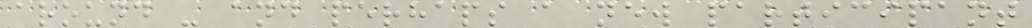around - and perhaps a new participant
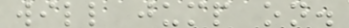will jump on.
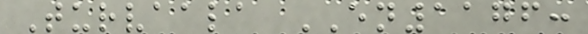Turvaala EN1176:
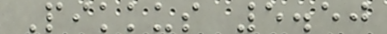Pikkus 5.50
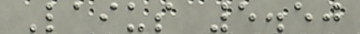Laius 5.50
